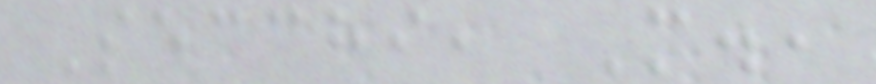Secchi, M.,
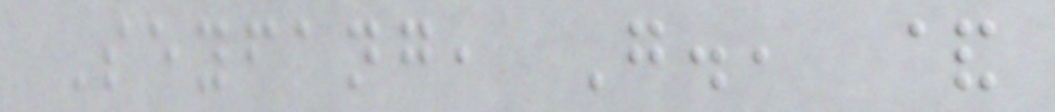Seyfang, G., &
